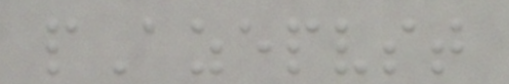pAzepvst
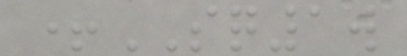+SQ1w
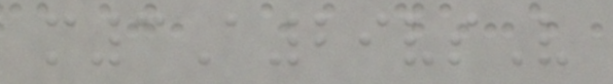m3A29vsV
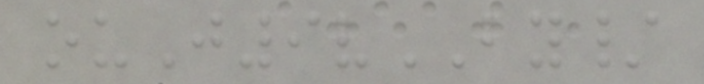ouJ9vBY/
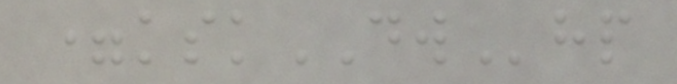=kskDWhp
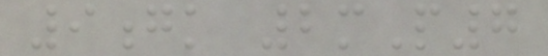9gk 2mP7
